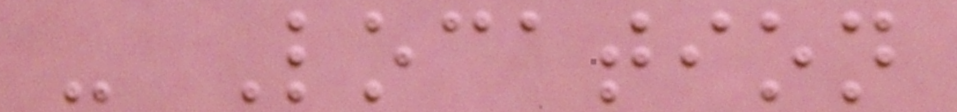- Location
